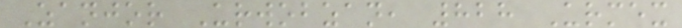Zanjor Urwobzan, 828 Urmex
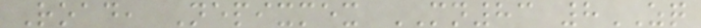Road, Nepixmex MN83 8ZQ
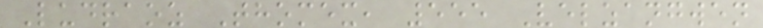Ludraoz Thomex, 555 Velzangwen
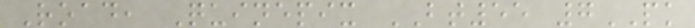Road, Quinepix BT55 7PK
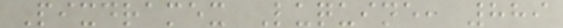Pixdramex Luquine, 889
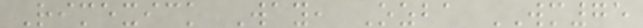Rimexick Way, Ozba WM75
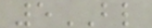5BL
